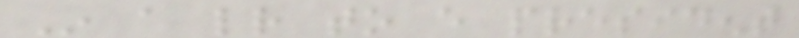In a letter to every president
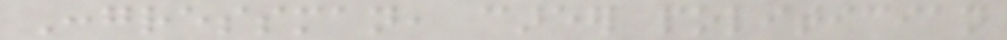Congressman, career politician
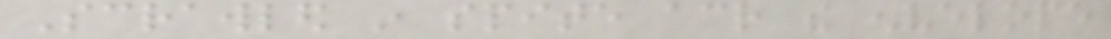Scrawled in spite across the envelope
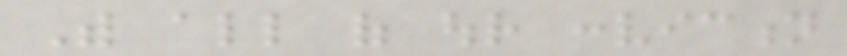With all of our conviction
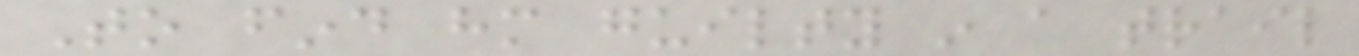To find him guilty in a trail
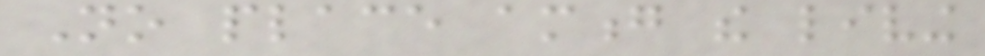No place among the living
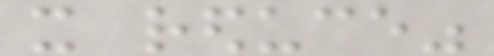it reduce"
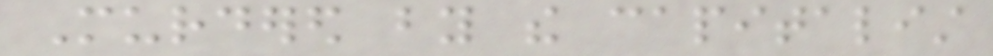Murdered by the capitalist
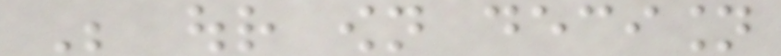Be our own decision
